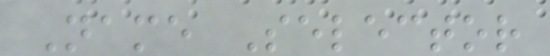Name Selector
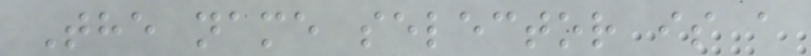The name selector is a
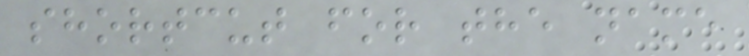shortcut for the name
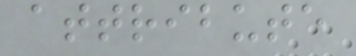attribute
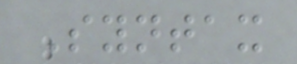Syntax
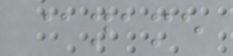@name
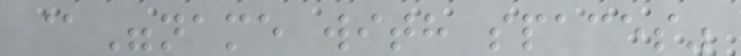@"name with spaces"
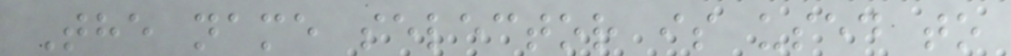The name selector is used to
